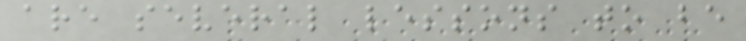are several lessons to be
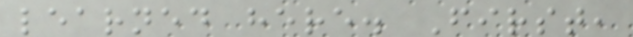learned here. First,
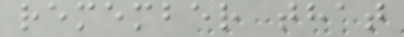remember that
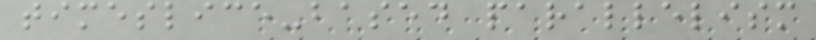timeslice-based parallelism
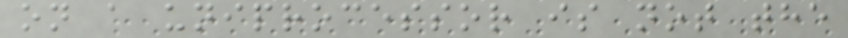on a uniprocessor is not the
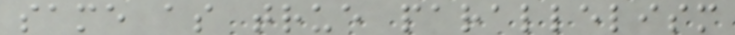same as true parallelism
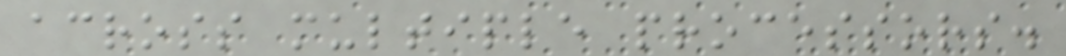across multiple processors.
